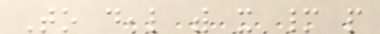To deal with it many people
